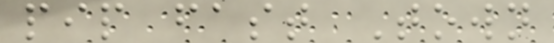pip fast Town
